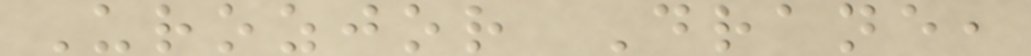Urozjor Drane,
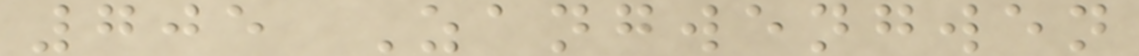705 Zangwengwen
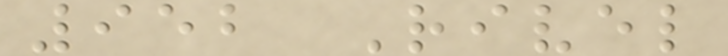952 Rivel
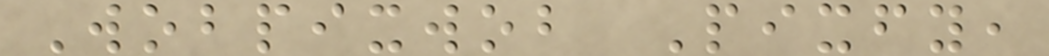Wobpixwob Pixfy,
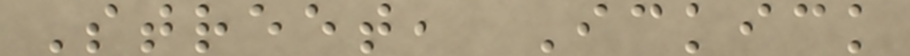Street, Ickick
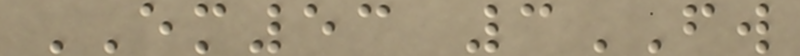EM53 3FW
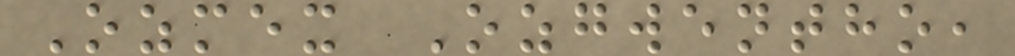Ozmex Ozgwentho,
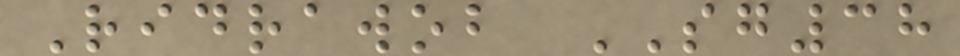Ridrawob SG38
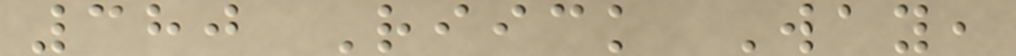380 Riick Way,
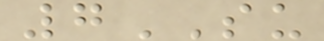7SU
